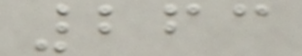263
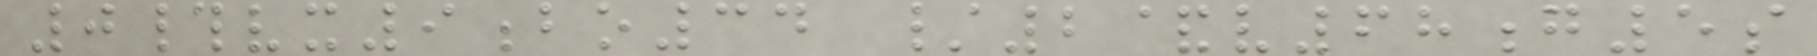0#vx9bo34 /2&v68g5s
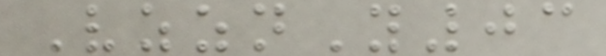VzznY03
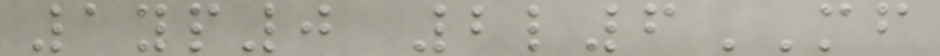1yp0 2l6MF
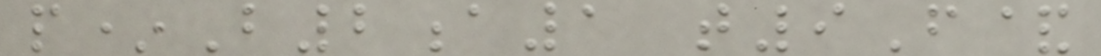p*B2a1 t9F&
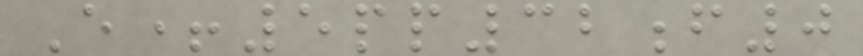E+5pp32f0
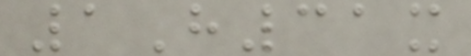1H31x
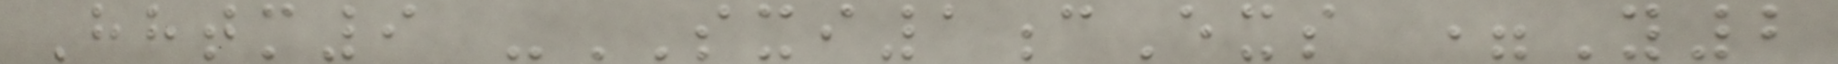Hhtm9 -SXI1cExs =Y2
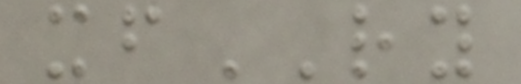xfRY
